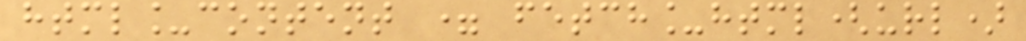html_content = fetch_html(url)
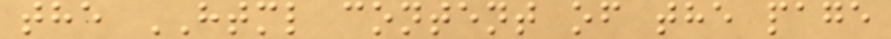the HTML content of the page
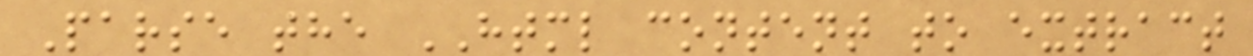Parse the HTML content to extract
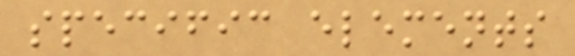specific elements
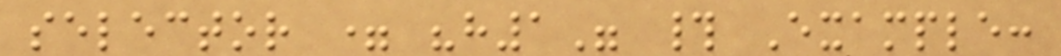selector = "h1" # Example:
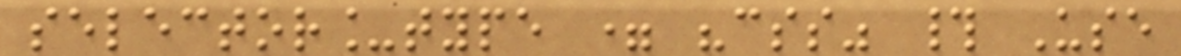selector_type = "css" # Use
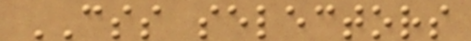CSS selectors
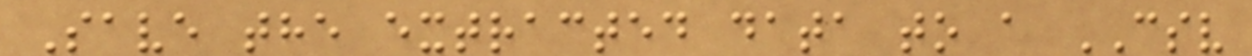Save the extracted data to a CSV
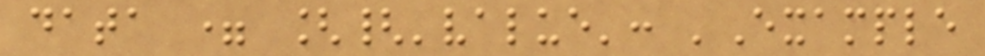data = [{'value': 'Example
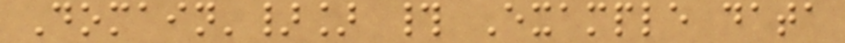Domain'}] # Example data
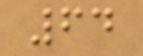64
